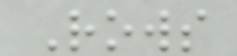Rows
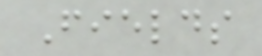Fields
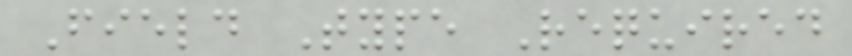Field Type Required
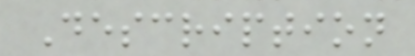Description
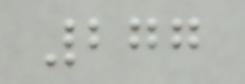277
